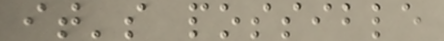it's possible
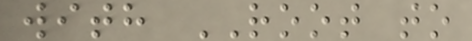with ROOT to
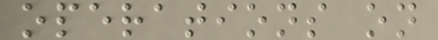operations on
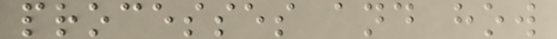processes and how
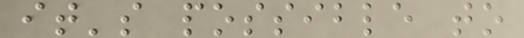it's possible to
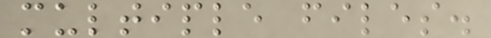multiple files.
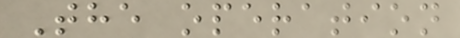The operation
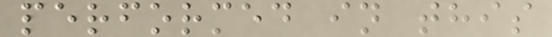performed in this
